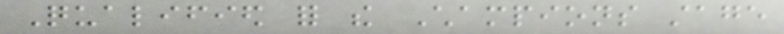Qualified for the Champions stage
